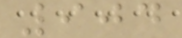904
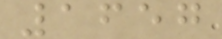1657
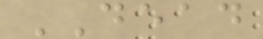DEAD
